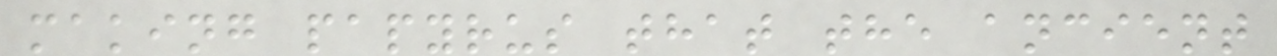making papyrus that the ancient
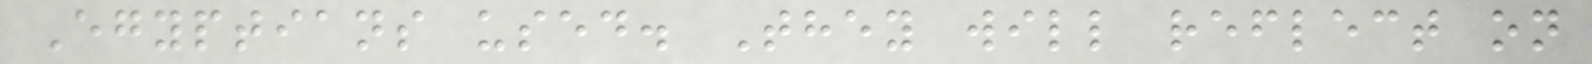Egyptians used. They will reflect on
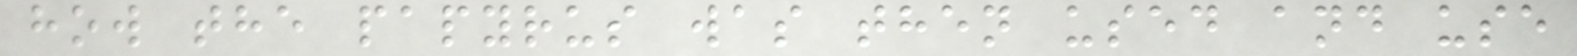how the papyrus was then used and use
